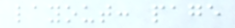layout: page
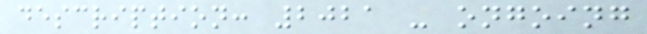description: 2021 - ongoing
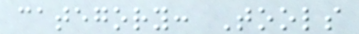category: Tools
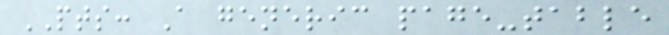PTS: A generic page-table
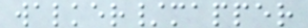walker/mapper
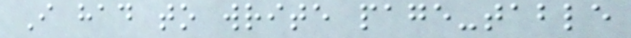I had to write page-table
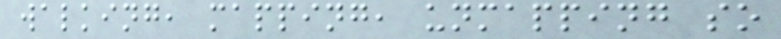walking, mapping, unmapping so
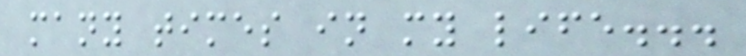many times in my life...
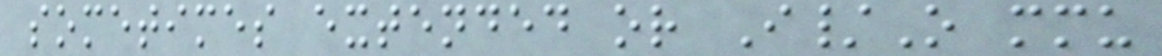sometimes extended or I/O mmu
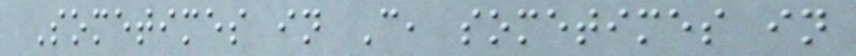Sometimes in C, sometimes in
